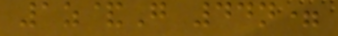1z&G 44n=
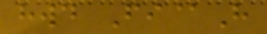hwd Fi@H
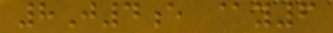8J4e @y6
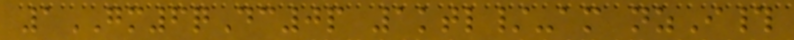1GM6qDc0p 1ktl/-am nzI#
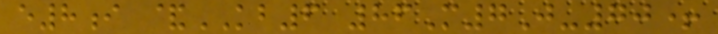e8i &KB6 86M7J-70+
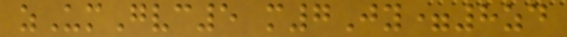zUmGvc5 m7Jy=8zd
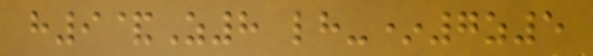h9&Z8 lh-*7z5
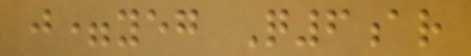j=yeg Q6ar
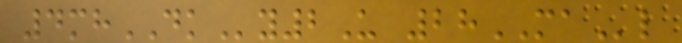4mhDKy2U 28MAl
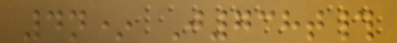4n* J738t#
